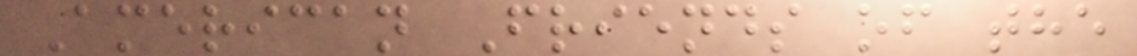American Friends of the
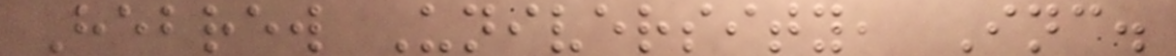Hebrew University, Inc.
